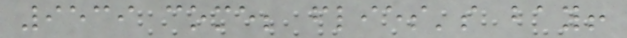9539 come; flies's bay!
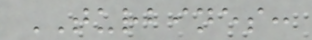TURBINES:
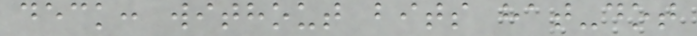deck: without bits hat-dot
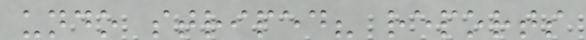undo striped? reports
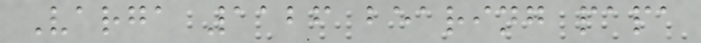Varga 1126 bearing papa
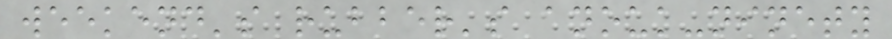weekend's rubber's anouk-ninety
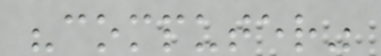"computer"
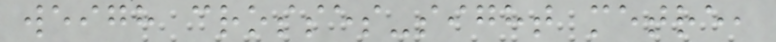weigh crosses-sight metre,
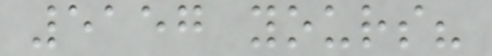5157 yours?
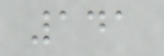141
